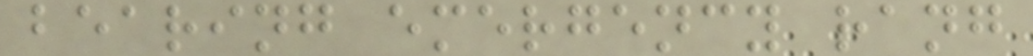bearing emergency rang
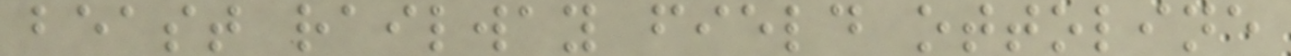beast railway field ottoline
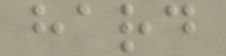hard
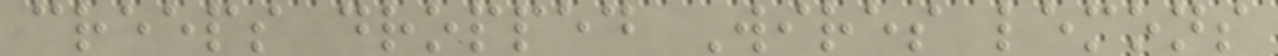creeps dropped Wires lemons
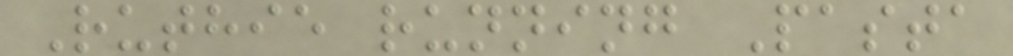Ruthie running Pasta
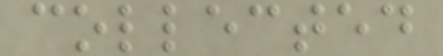collected
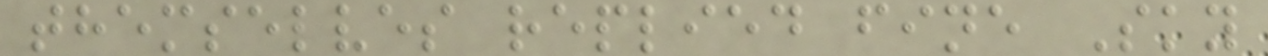themselves replied fine Sky
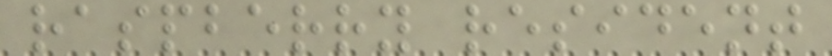raspberry resident
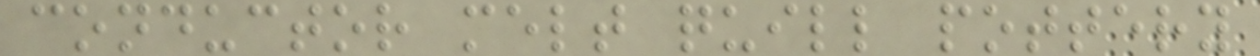conductor melt quill pottery
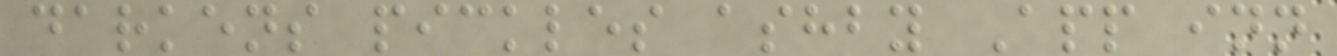darkens pickles ashby App inn
